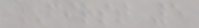FIRST 5
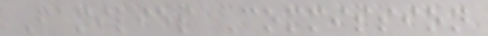Families Commission
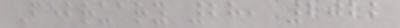February 28, 2022
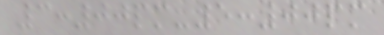3:00pm-5:00pm
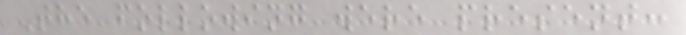The following were present:
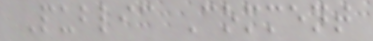Public Comment
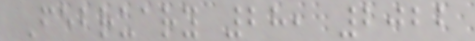February 28, 2022
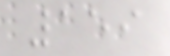159
